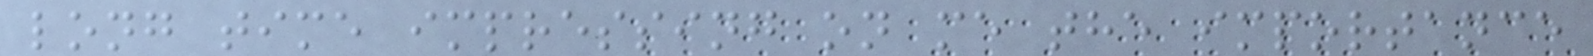long time impressing on me the importance
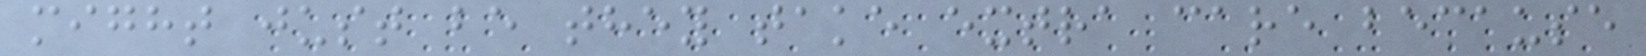might just be they take extra care because
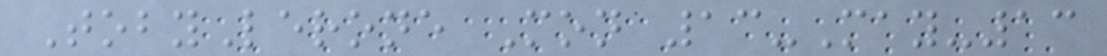TobyLerone Mon 13-May-13
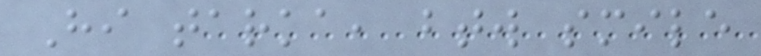Hi tarka, btw smile
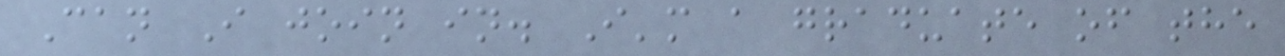Can I join in. I'm a graduate of the
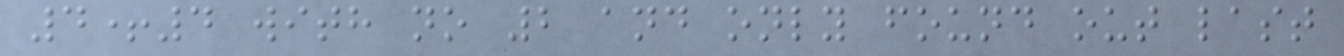4+4 with no 2 and only found out last
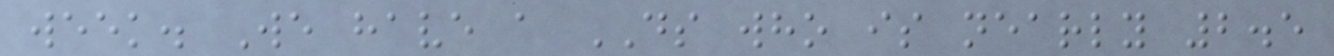week. We have a DS who is nearly 2.5
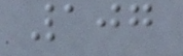107
